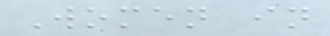Women in
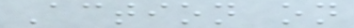Action on
